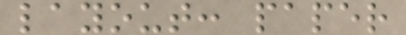layout: paper
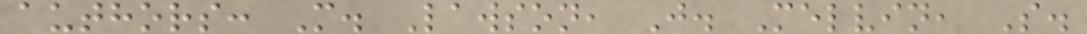authors: M. Lawson, J. Melvin, S.
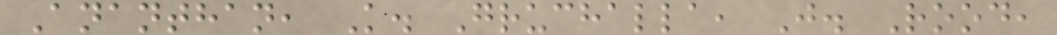Ananthan, K. Gruchalla, J. Rood,
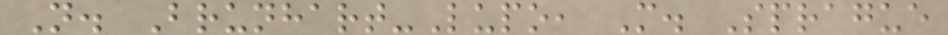N. Brunhart-Lupo, M. Sprague
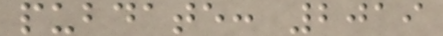pubdate: 2019
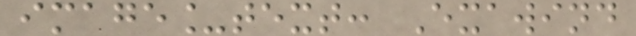image_text: Exawind
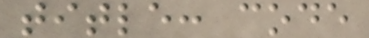title: code
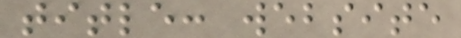title: website
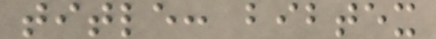title: bibtex
